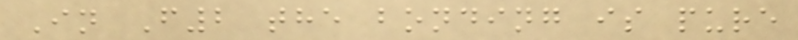In F2 the bonding is pure
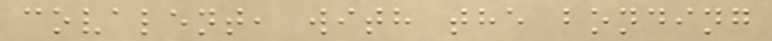covalent, with the bonding
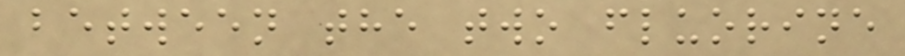between the two fluorine
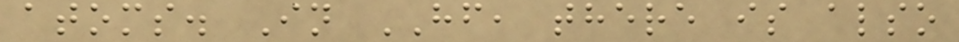atoms. In HF, there is also
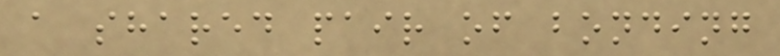a shared pair of bonding
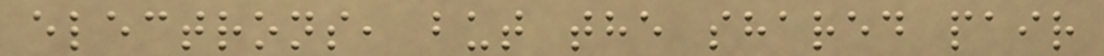electrons, but the shared pair
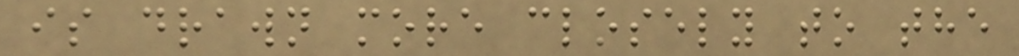is drawn more closely to the
